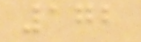172
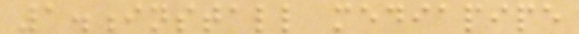1.install mediapipe
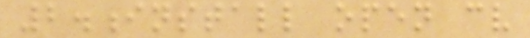2.install open cv
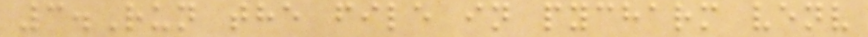3.Run the file in pycharm venv
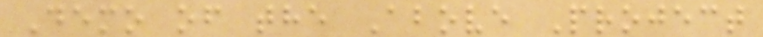Demo of the Above Project
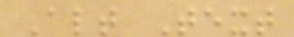Alt Text
